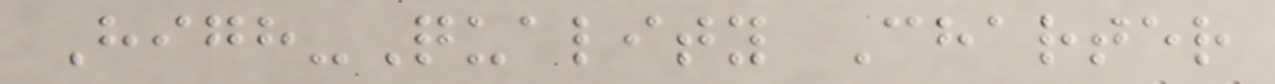High-Quality Charter
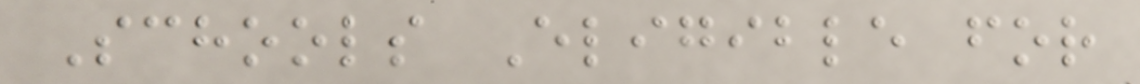Schools Eligible for
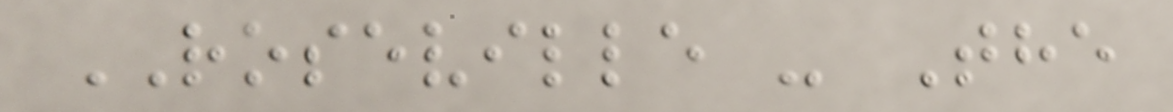ROSEVILLE - The
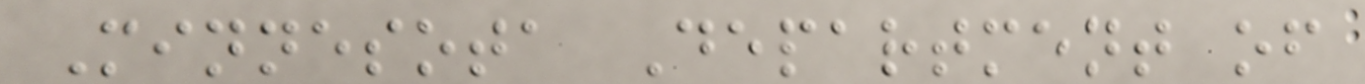Minnesota Department of
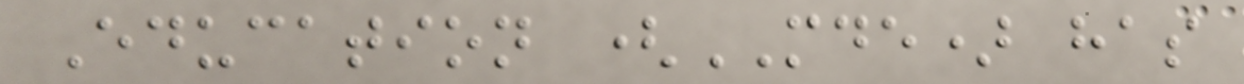Education (MDE) has
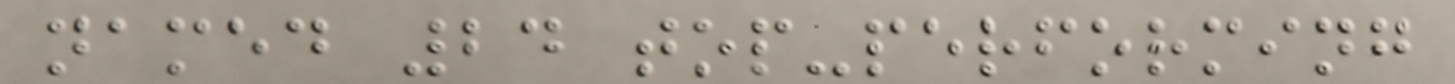named 24 top-performing
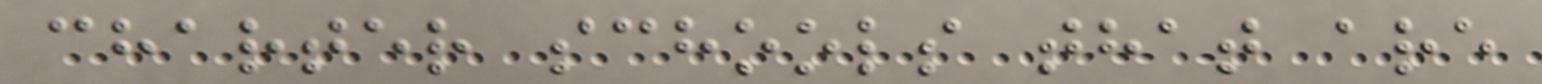charter schools that are
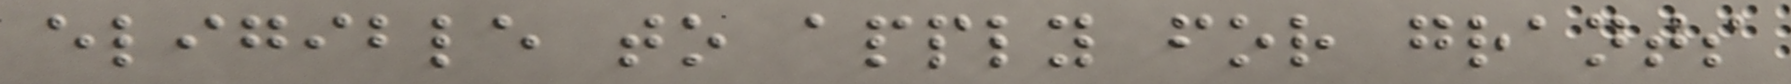eligible to apply for grants
